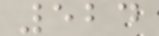524
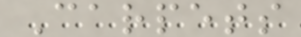Carpets
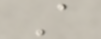A
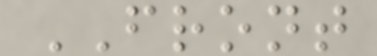FRONT
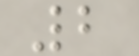2
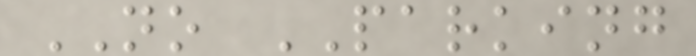NO PARKING
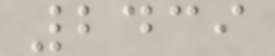2439
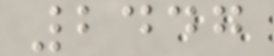2447
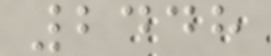2448
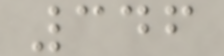346
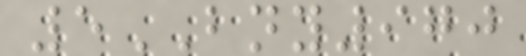5BNY970
